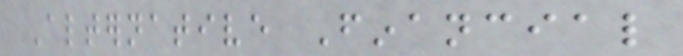Alternative Financial
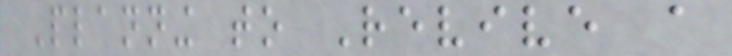Planning to Revive a
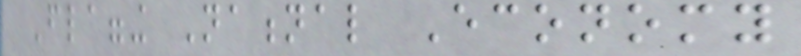Flagging National Economy
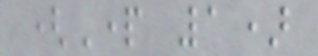(Part 1)
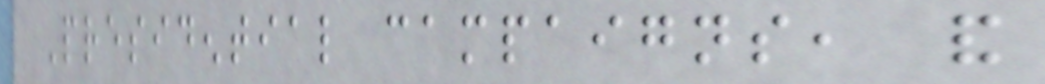Presidential campaigns, and
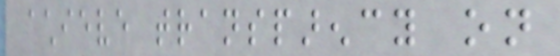achieve transparency on
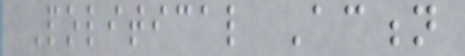Political Action
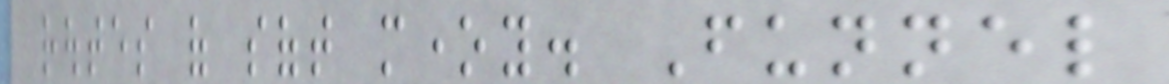routes of soft money. Funnel
